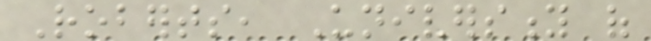Roberts, University of
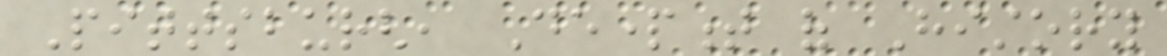Pittsburgh, Department of History
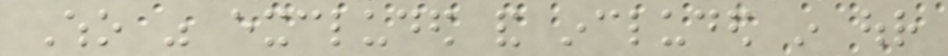Who was excluded and included in our
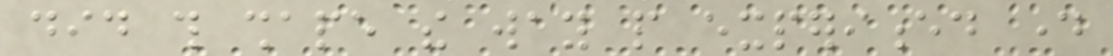did this shape the way people experienced day
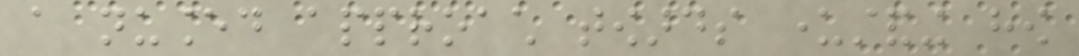a nuanced approach towards understanding how
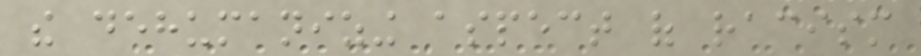the dehumanizing aspect of racism
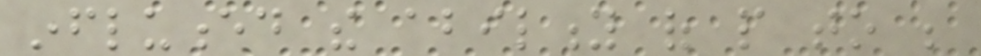influenced the ability of people to be
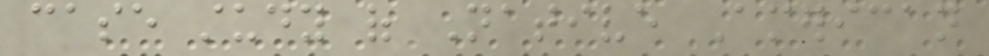case study of Native American
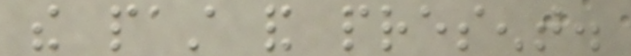the past and present.
